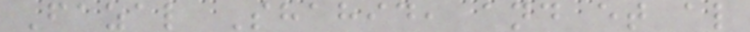Fazal Shahid, and et al
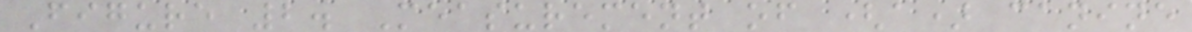Figure 2. Measurement of (a) canine
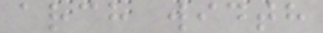arch width
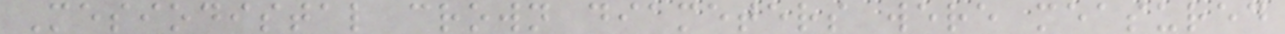Mesiodistal crown diameters were measured
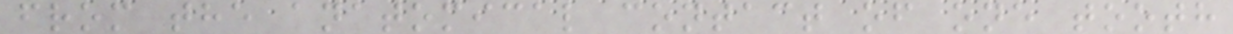from the anatomical contact of one tooth
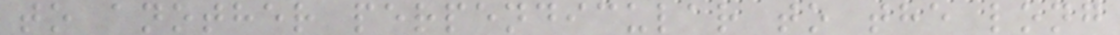to another perpendicular to the long
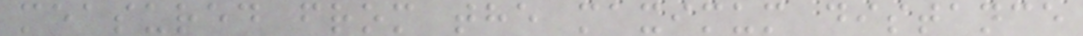measured from the maximum distance
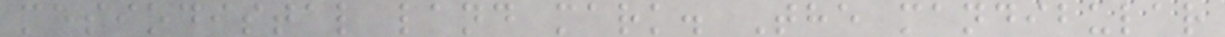mesiodistal land mark. The mandibular
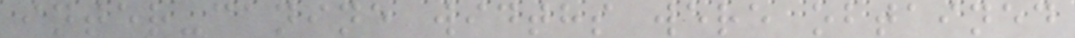inter-canine widths were obtained
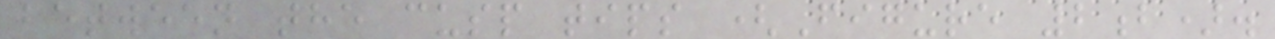between the cusp tips (Figure 2b).
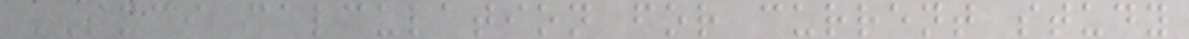SMCI calculation for current study
